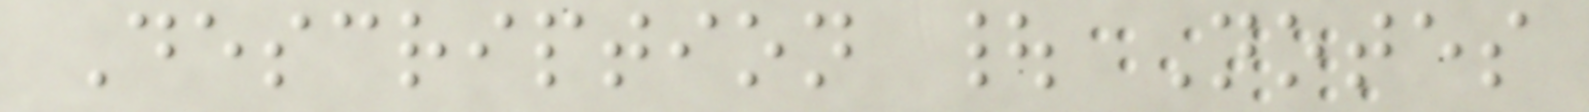Description | Notes
